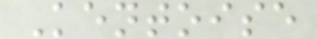Kentoise
